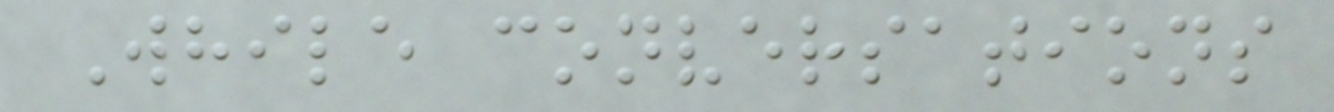While conversations
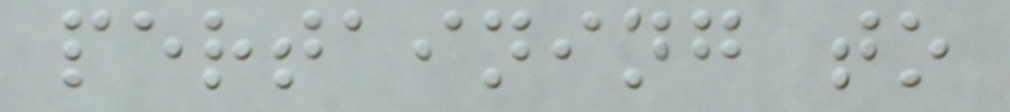pertaining to
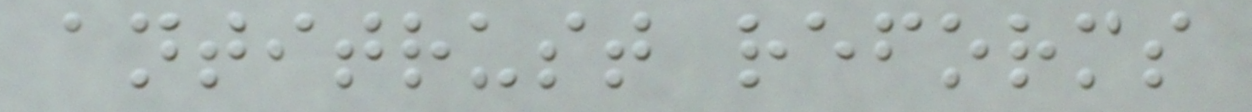antitrust reforms
